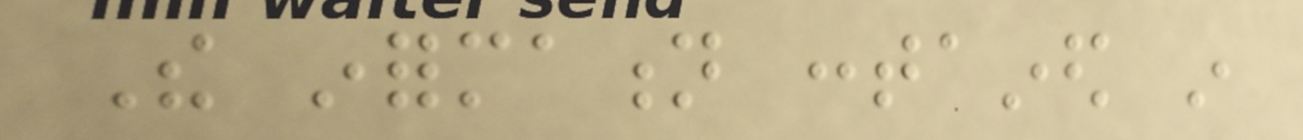The information contained in
